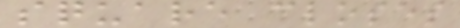square closes
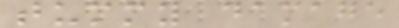tummy damage
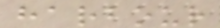harbour
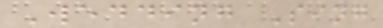Wedding Sing
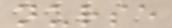nurse
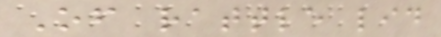Of rattle lid
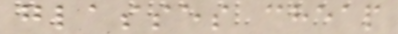glasses cheap
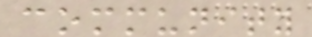community
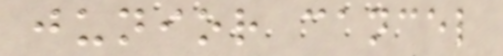junior cancel
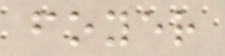foyer
